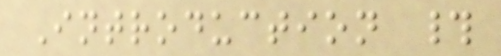Introduction #
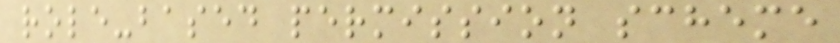role-based permission scheme
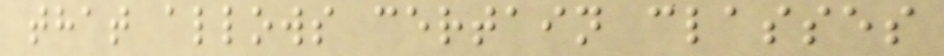that allows certain classes
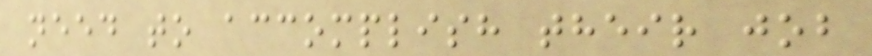need to accomplish their job
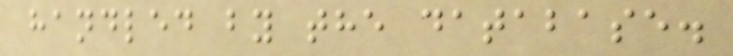handled by the database.
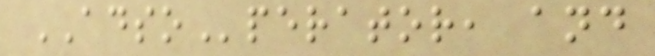ADSOperator, and
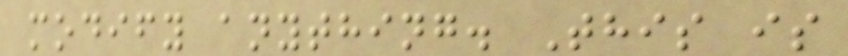modify anything. This is
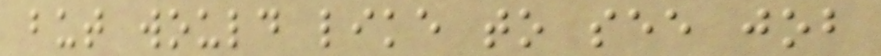but would like to see job
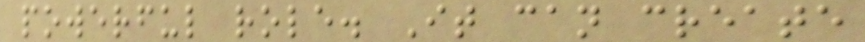powerful role. It can create
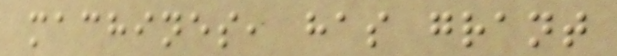machines, has grant
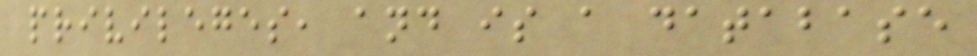privileges, and is a database
